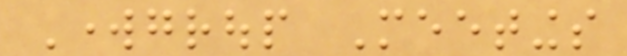Workgroup Meetings
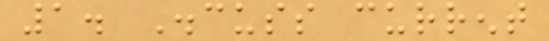1. Discuss current
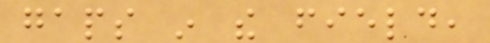gaps in the field,
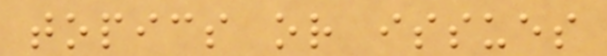topics or issues
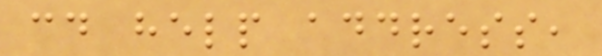could help address,
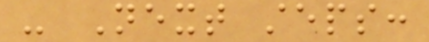- Next steps:
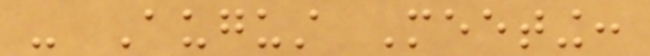- August Meeting:
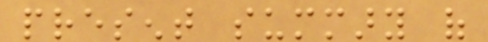present summary of
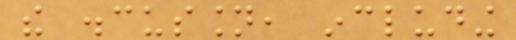the discussion, including
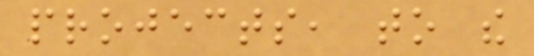projects, to the
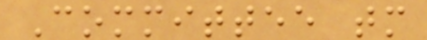Committee tomorrow
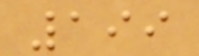199
